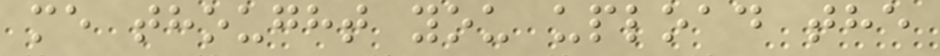me thought you upload the
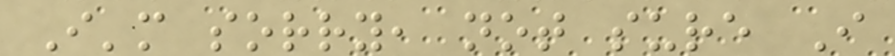I'm sorry, not sure I
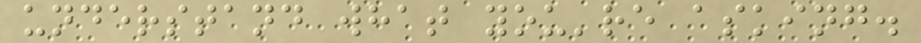understand what you're asking.
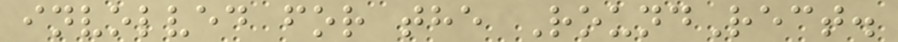involved for the RoundRect.
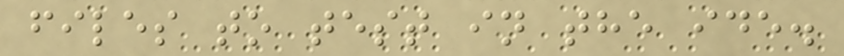files to test in the ide.
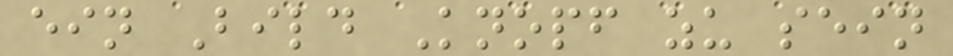ein Bild Knopf zu sein
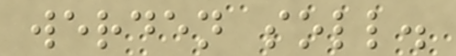werden soll.
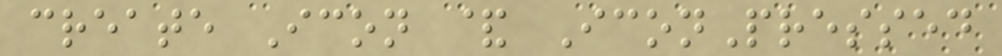create Icon & IconPressed
